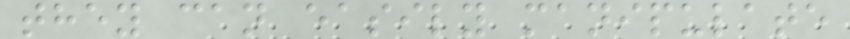they can easily manipulate
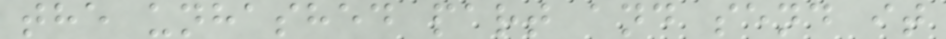the unhashed part and send it
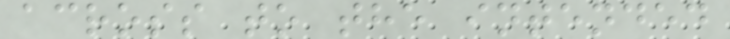across to the intended
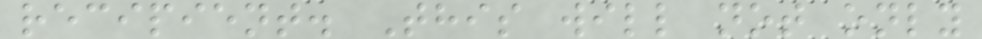recipient. This will not only
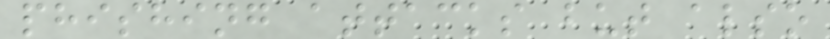phishing attacks but also
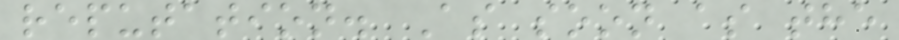reputation. As soon as the
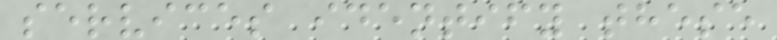services identify these
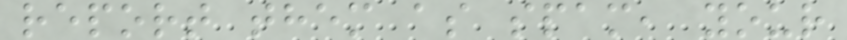report them as spam, your
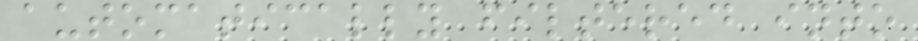automatically filtered into
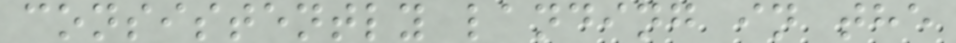consistently landing in the
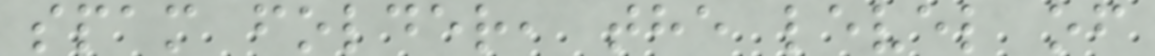spam folder, the level of
